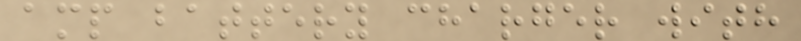amp battery charger with
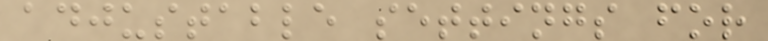adjustable settings for
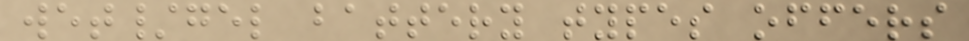wet/gel battery types offers
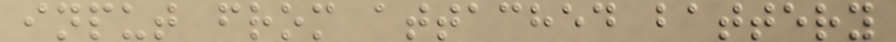input from attached battery
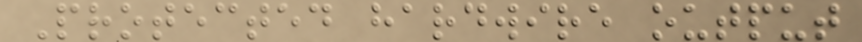Protected hardwire output
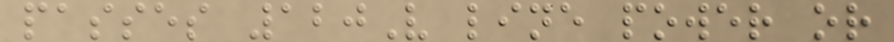passes 120V line power or
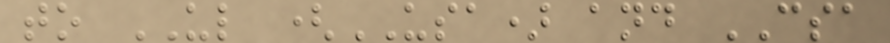to UL (USA) and CSA
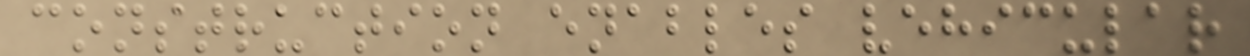construction enables vehicular
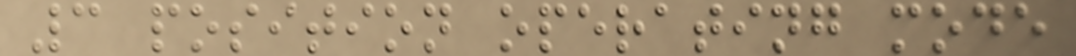3 position operating mode
